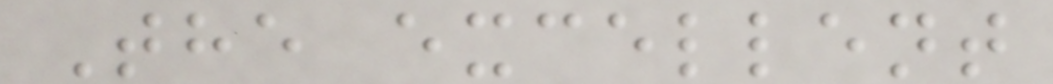The excellent
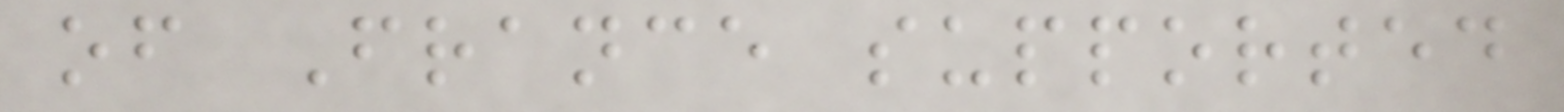of France supported
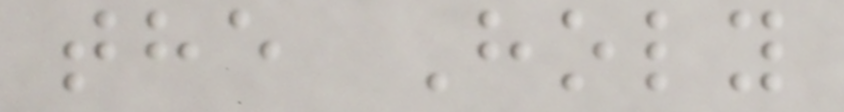the Holy
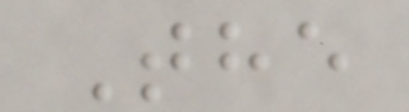The
